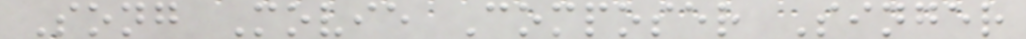Song Movie Composer Singer
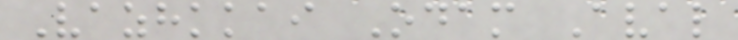Vazhkkai Odam Aval
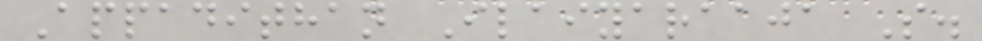Appadithan Ilaiyaraaja S.
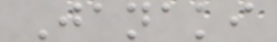Janaki
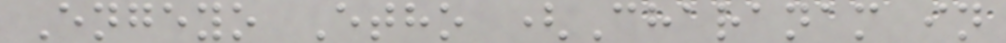Engeyo Etho (Charanam in
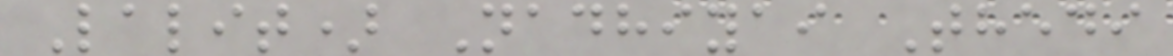Lalit) Nadhiyai Thedi
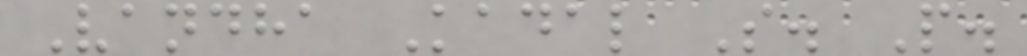Vandha Kadal S. P.
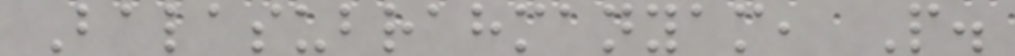Balasubrahmanyam, P.
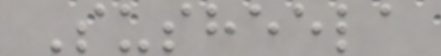Susheela
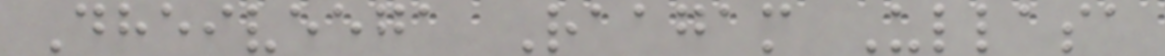Dheiveega Raagam Ullasa
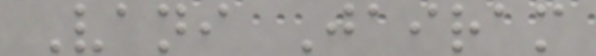Vani Jairam
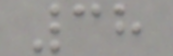38
